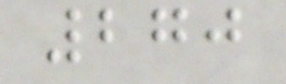270
